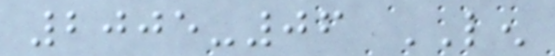2005-06 LEN
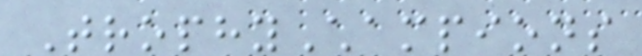TrophyChampions
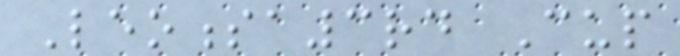Leonessa3rd Cup
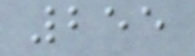255
